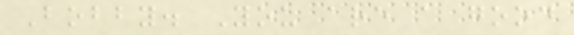Bobby. You are a good
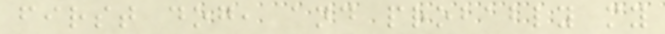first dog, and probably my
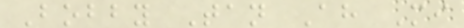Bobby Tan Ah Mi
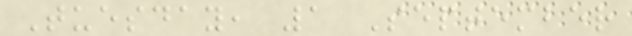Tuesday, 1 September
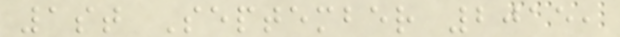1st September 2015,
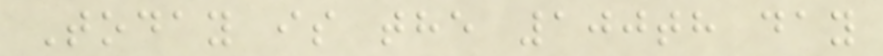Today is the 100th day
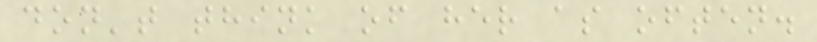don't think of her as often.
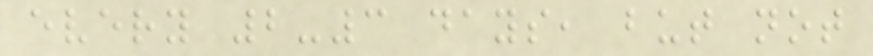every 2-3 days, but not
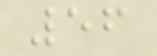56
